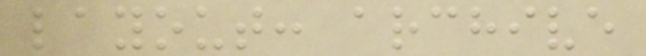layout: archive
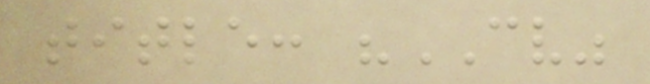title: "CV"
